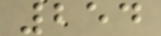254
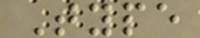Type
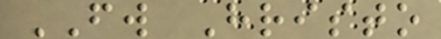FW Hristo
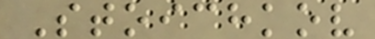Stoichkov
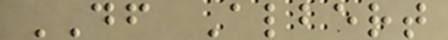DF Albert
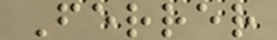Ferrer
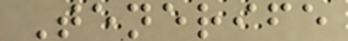Tenerife
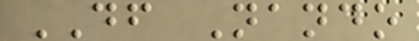DF Nando
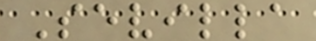Sevilla
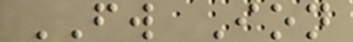FW Ion
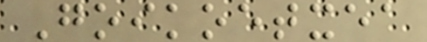Goikoetxea
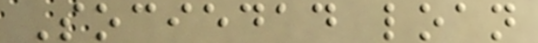Sociedad loan
